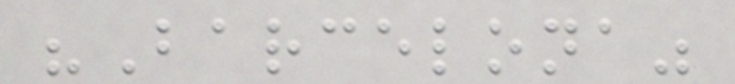"Barcelona"
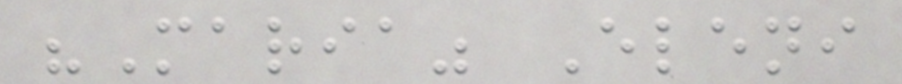"Maria" Eleni
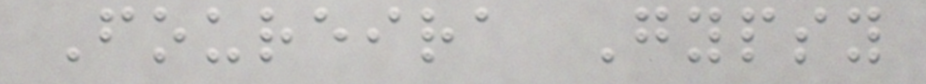Foureira Gypsy
